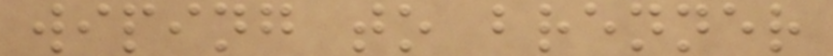wiping to brenner
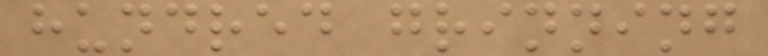hundred grinning
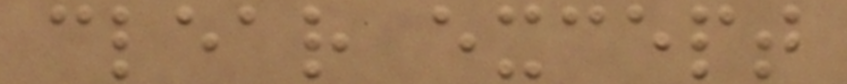clear except
